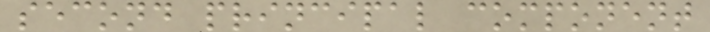second principal component
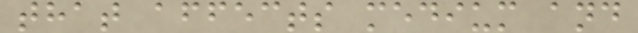that affects medium and
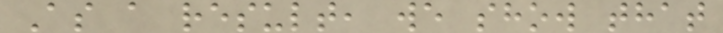As a result, we show that
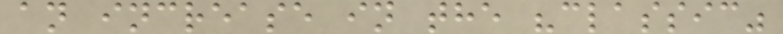an increase in the "classic"
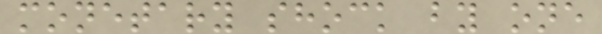monetary shock by one
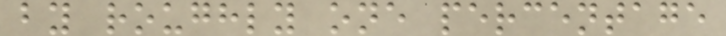by roughly one percentage
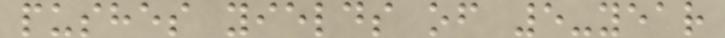pushes yields of 5-year
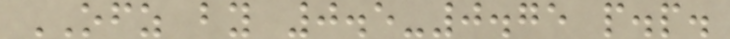OFZ by 0.5-0.75 p.p.
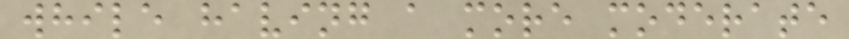while having a more moderate
